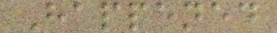Happened
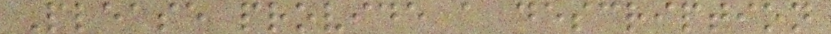Please provide a description
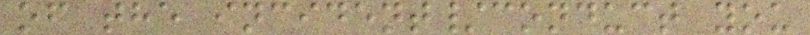of the incident/conduct you
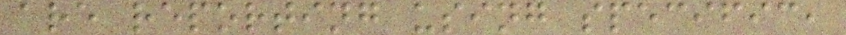are reporting using specific,
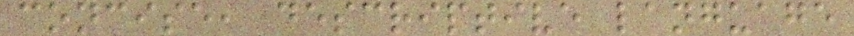concise, descriptive language
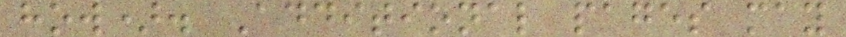how). Additional pages may
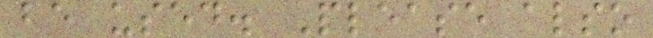be used. Please also
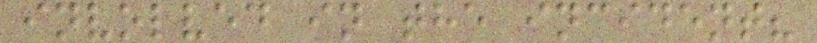involved in the incident?
